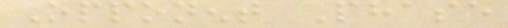Opponent Phase
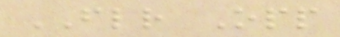FLR Opp
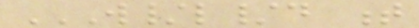W/L/D T
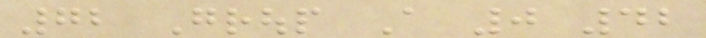72 Group A 0 42
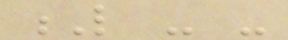L - -
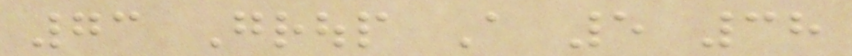73 Group A 5 38
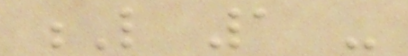L 1 -
